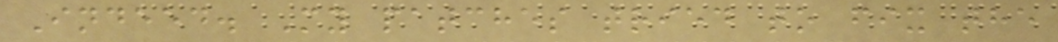Indeed. My patches tried to fix the
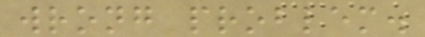wrong problem.
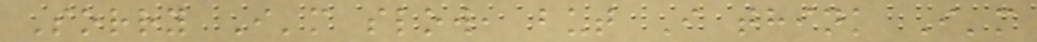Sorry I'm slow, but I think I'm
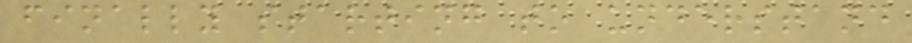finally starting to understand
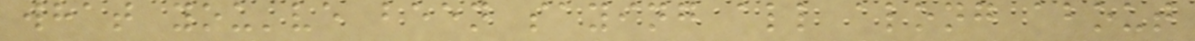what you've been saying all along about
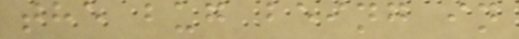the bug being in
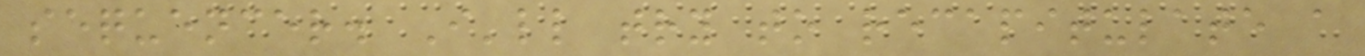sequencer. I'll try to recapitulate a
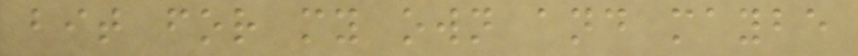bit for my own and maybe
